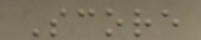Score
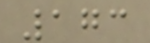173
